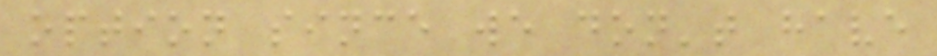option since we don't have
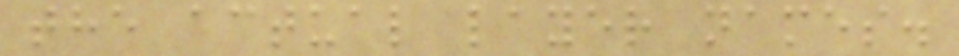the actual layer names.
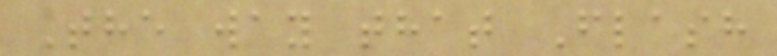The way that Flash
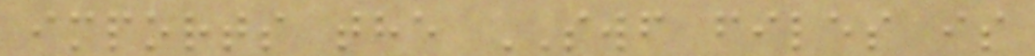imports the SWF files is
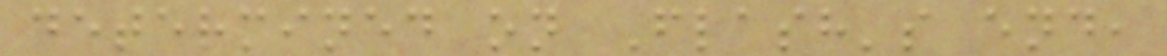determined on Flash's end,
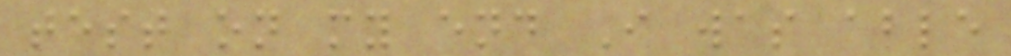test on my end I was able
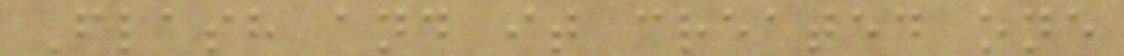Flash and it created one
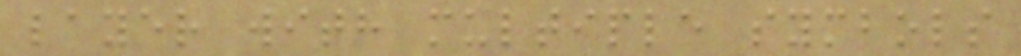layer with multiple symbols
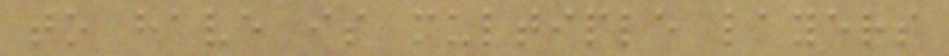to have is multiple layers
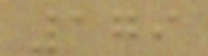179
